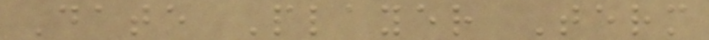Date Player Term
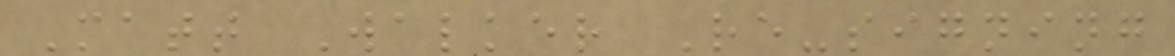Matt Walker Re-signing
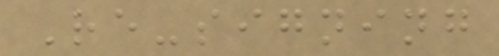Re-signing
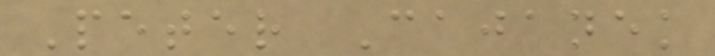Peter Cajanek
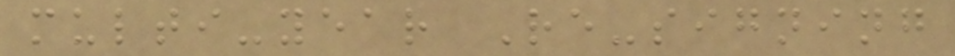multi-year Re-signing
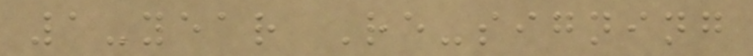1-year Re-signing
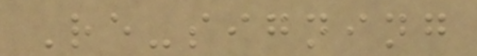Re-signing
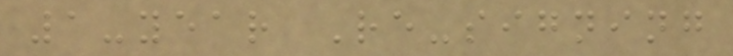1-year Re-signing
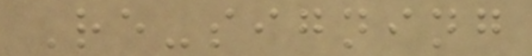Re-signing
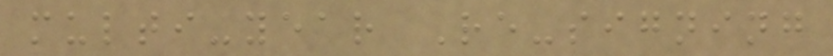multi-year Re-signing
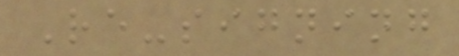Re-signing
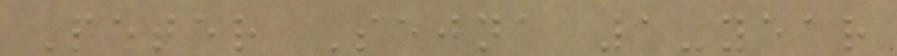Peter Sejna 1-year
